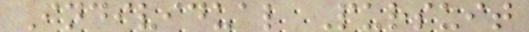Individual Pursuit
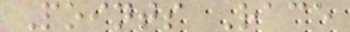Points Race
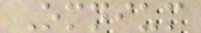Omnium
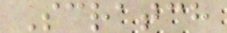Scratch
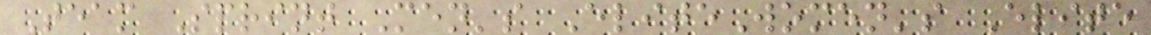Team Sprint Men's EliteWomen's Elite
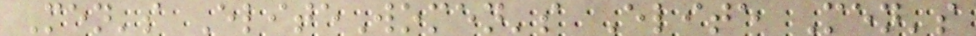Men's EliteWomen's Elite Men's
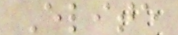Elite
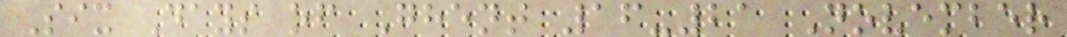Six Days of Ghent 16-21 November
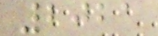2021
